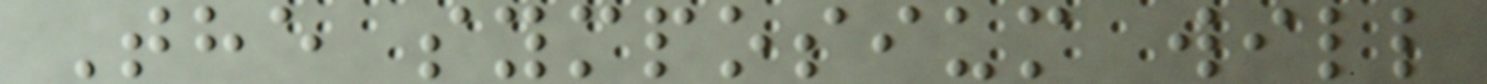The symposium will
